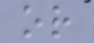or
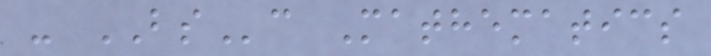- BSc Mathematics
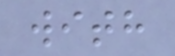with
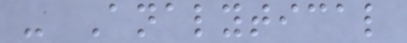- Analytical
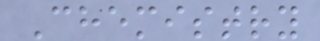Chemistry
